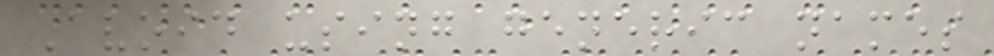Avoid using generic names
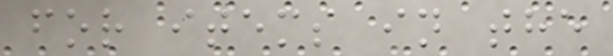for items in the
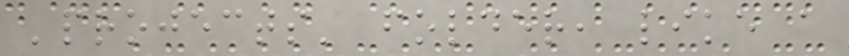'projects' folder, like a
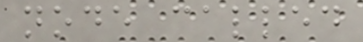node called
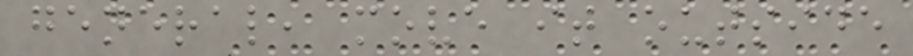general, move it outside
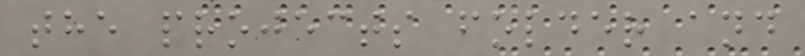the projects folder and
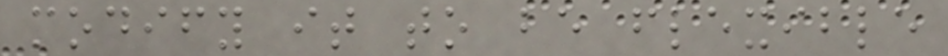modify it to be flexible
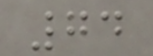74
